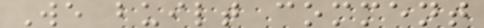We built comment
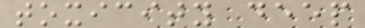toxicity deep
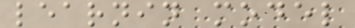learnin model
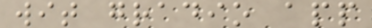wit gradio app
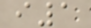i1
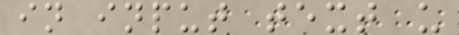in input text u
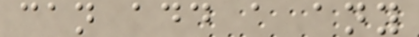can add a any
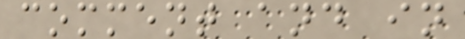comment and in
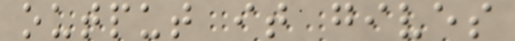output it gives
